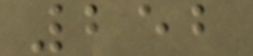252
